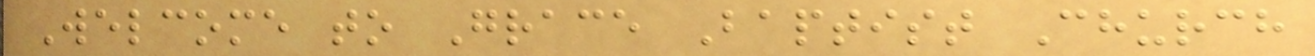Welcome to Grace Baptist Church
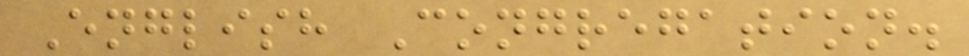English Congregation.
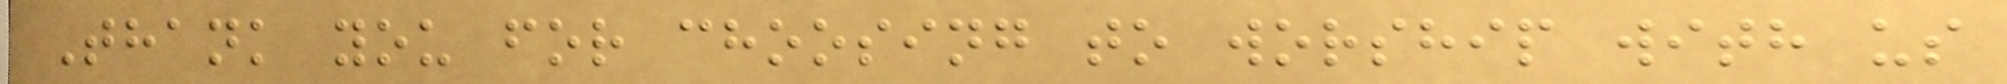Thank you for choosing to worship with us
